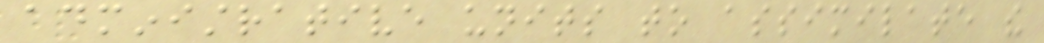administrative units to assimilate the
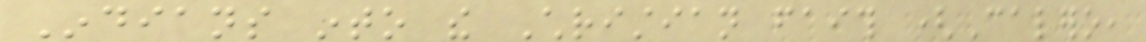Indians into the Christian faith (Calero,
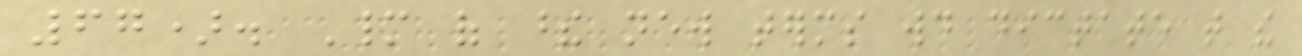67). Many of these new terms would dictate that the
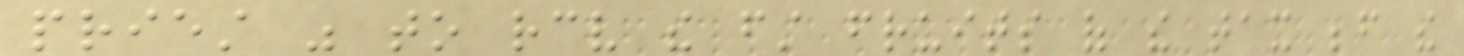priest was to receive the first fruits of the tax before the
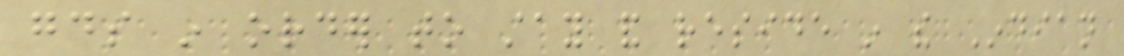goods in order to stay and reside in the Indian
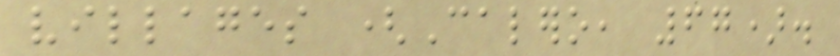villages (Calero, 67).
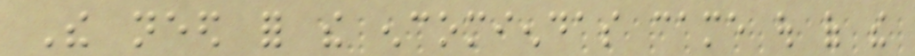The need for the encomiendas came out of the
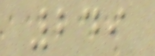249
